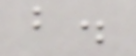b.
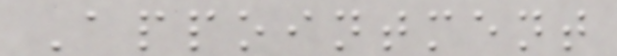Appointment
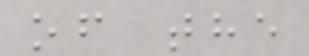of the
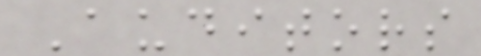Auditors
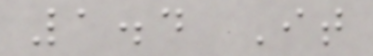1.4 It
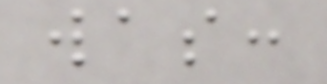was:
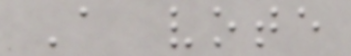A vote
